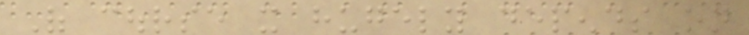Of course it hugely depends on
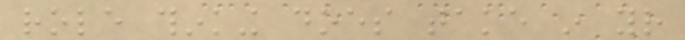role thinking does take in your
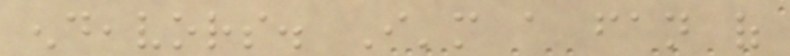endeavors. I'm a fan of
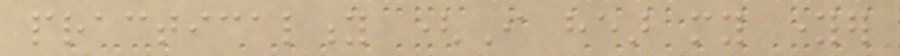practicality (I hear my younger
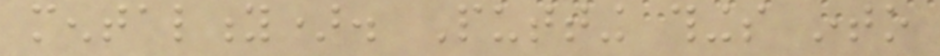mentality). Putting things into
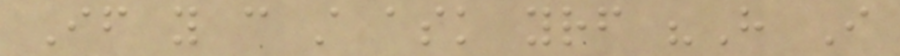If you can still ask yourself "Have I
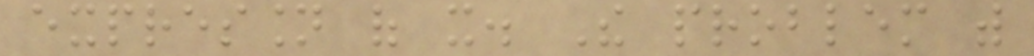expression of it. The problem with
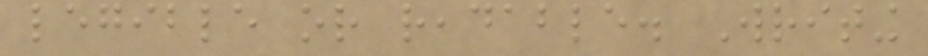legible or readable. Writing
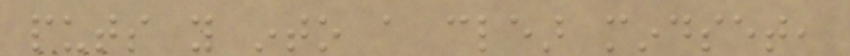puts you into a clear mindset,
